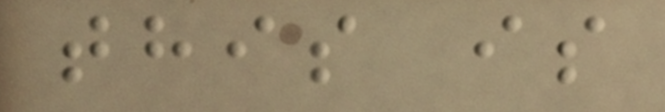this is
